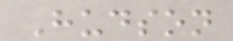Hudson
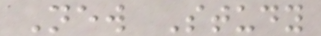New Study
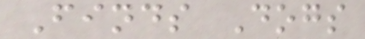Finds Dogs
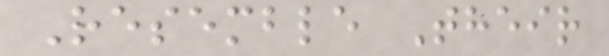Resemble Their
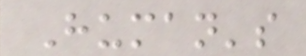Human's
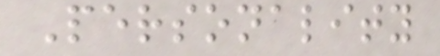Personality
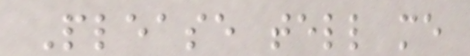Please tell me
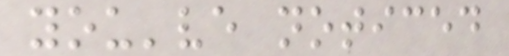you've noticed
